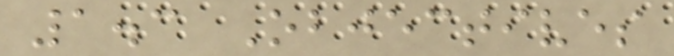1.3 Objectives
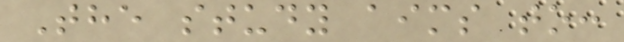The study aims to:
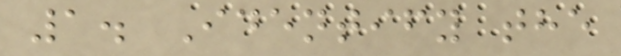1. Identify the
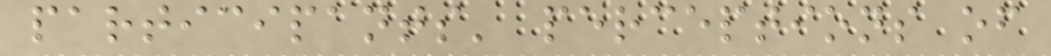participants' perceptions of
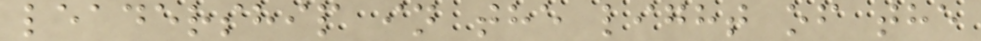leadership in the light of the
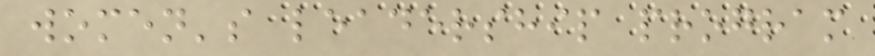women's leadership program
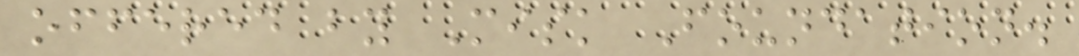offered by Misk Foundation.
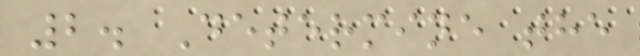2. Determine the
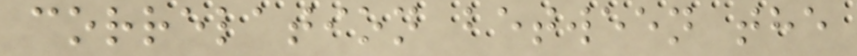correlation between the
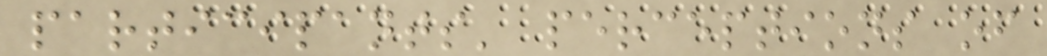participants' perceptions of
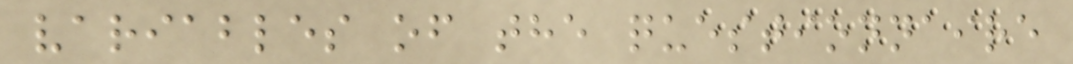variables of the questionnaire
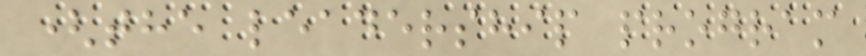(the leadership program
